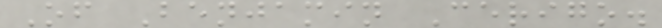Of Benjamin Cerigo.
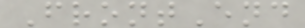FrontEnd
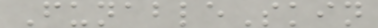FunableSkin
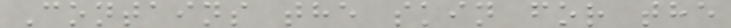Contains the skin for the
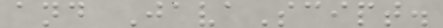and JavaScipt.
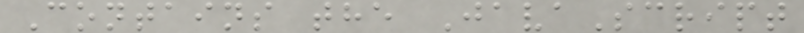Contains the JavaScript
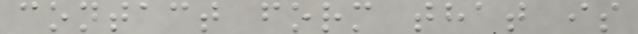contact form that is
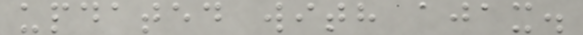updated with ajax.
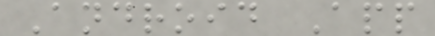Android App
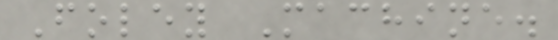Foley Machine.
